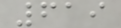619
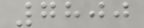7800
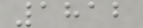1812
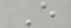E
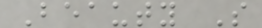Beauty S
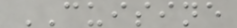CUISINE
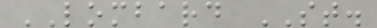LOMBARD ST.
